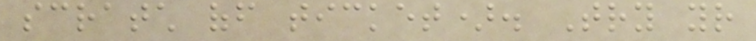scratch off ticket). Try your
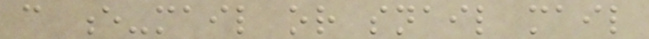can e-mail or snail mail
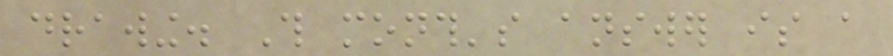drawing. This month's answer is a
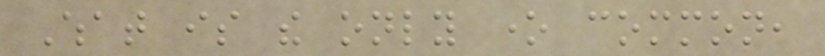What is the only one common,
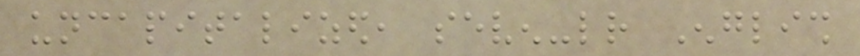uncapitalized, seven-letter English
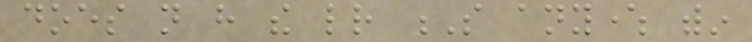does not have the letter S anywhere within
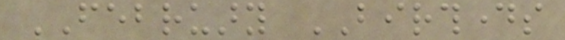FEBRUARY BIRTHDAYS
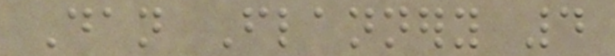Dan Flannery 4
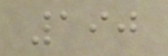190
